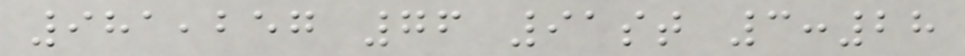981,257 76 91st 3:28
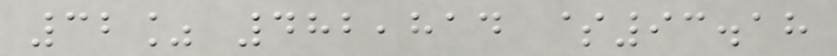32% 482,814 $93.18
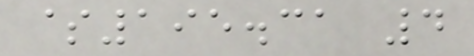$195.31 4
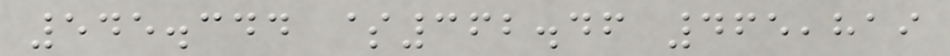545.344 $362.46 465,819
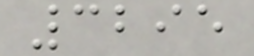3295
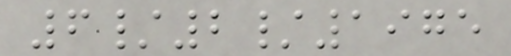6/2/1975
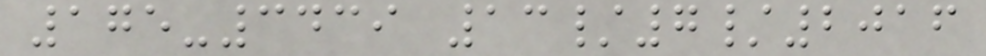175-3439 13/7/2016
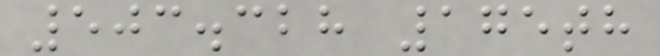503.328 175th
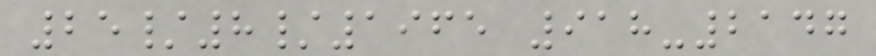25/8/1965 918-2147
